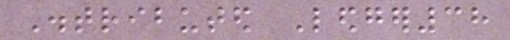Distributed Ledger38
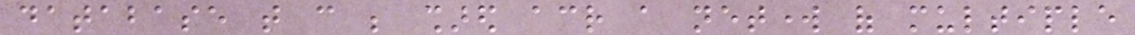database that can be shared across a network of multiple
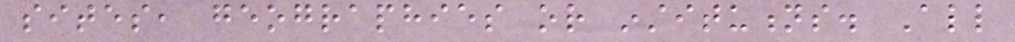sites, geographies or institutions. All
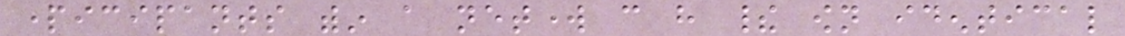participants within a network can have their own identical
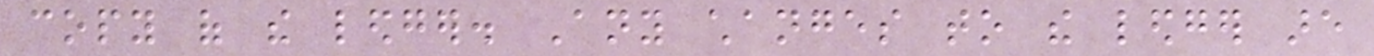copy of the ledger. Any changes to the ledger are
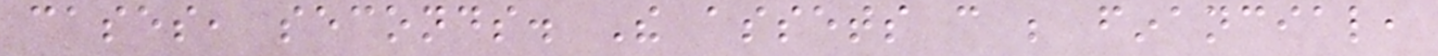cases, seconds. The assets can be financial,
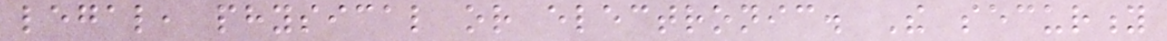legal, physical or electronic. The security
